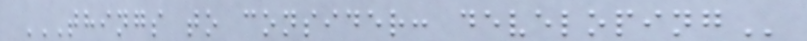THINGS TO CONSIDER: DEVELOPING
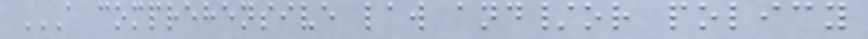A COMPREHENSIVE LAW AND/OR POLICY
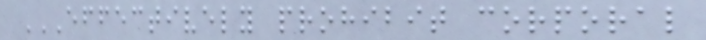EFFECTIVELY PROHIBIT CORPORAL
